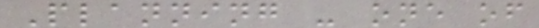Planning - one of
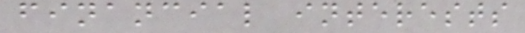financial interests
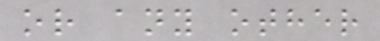or any other
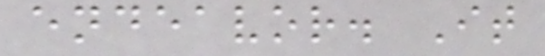endeavor. It
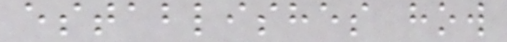establishes how
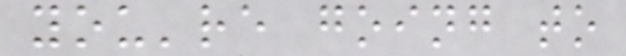you're going to
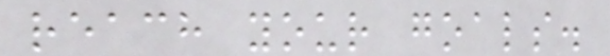reach your goals.
